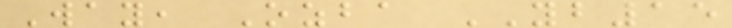Way, Ozba YB15
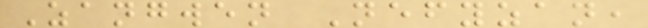Zangwen Nefyzan,
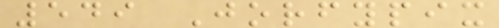549 Jorfypix
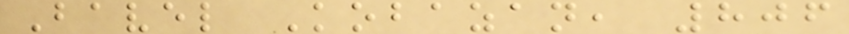Bavel Kobazan, 806
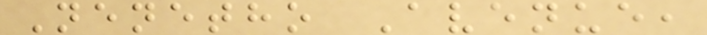Nenetho Avenue,
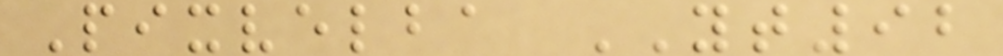Pixvelba YT92
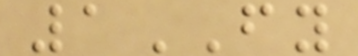1FY
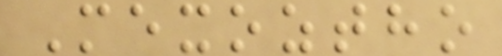Mexoztho
